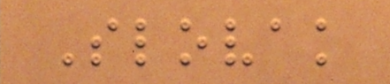Slovak
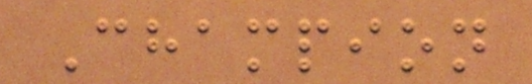Champion
